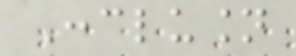Conclusion
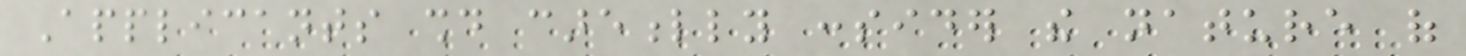Applicants should carefully consider the nature of
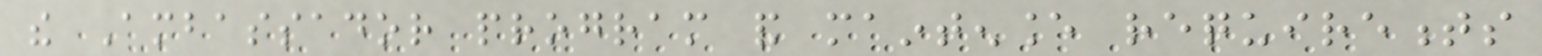the Ambassador program and maintenance requirements
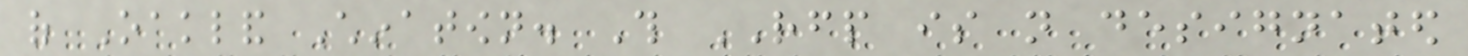of Oakland Chinatown. This RFP is not designated
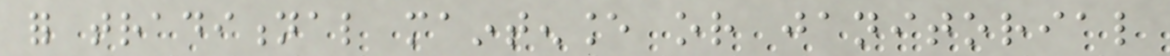for traditional maintenance or janitorial
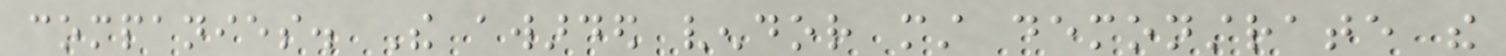companies. The awarded vendor must demonstrate the
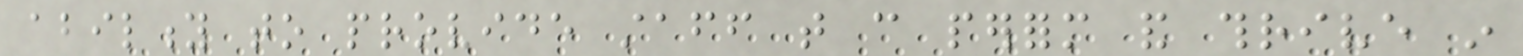ability to provide staff that can perform and thrive in
